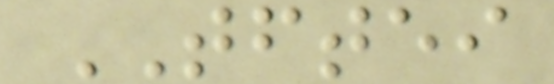TFTEI
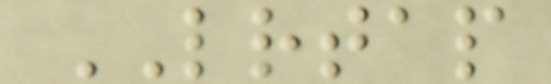LRTAP
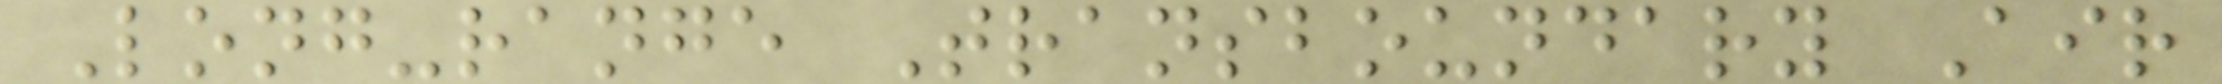Long-range Transboundary Air
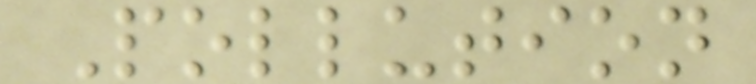Pollution
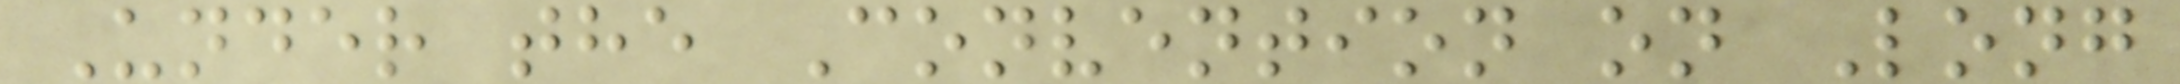Under the Convention on Long
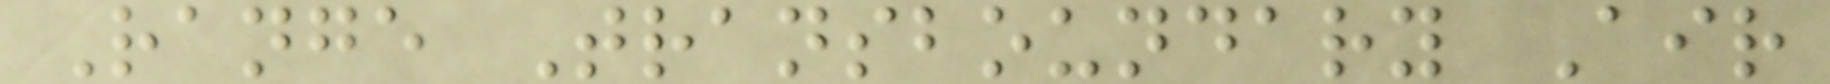Range Transboundary Air
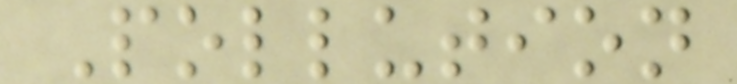Pollution
